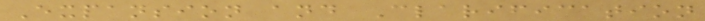Expansion and Clarification
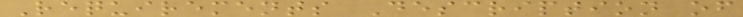Requirements Description of
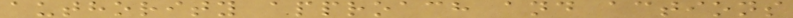authority approach and actions
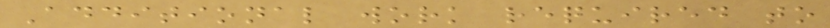Additional work required to
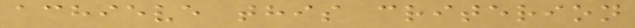achieve this criterion
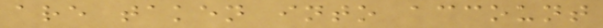are taken into account
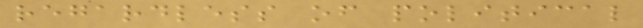regardless of political
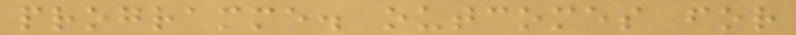programme. outcomes for
